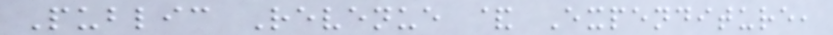Public Revenue & Expenditure,
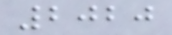2020
